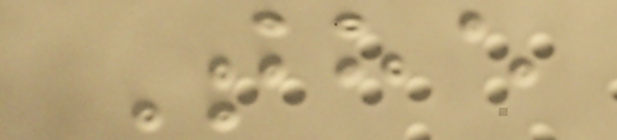The
